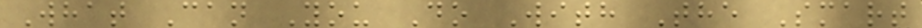What Can You Do With The Smart
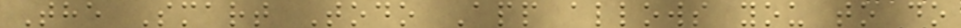The Smart Todo App allows you to do
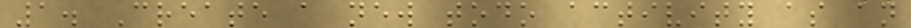1. Create a new todo activity as an
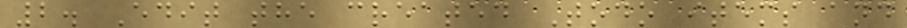2. Edit the created Todo items and
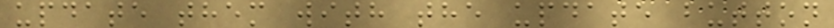update them with the update button
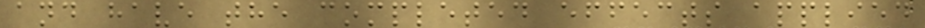and have the completed effects applied
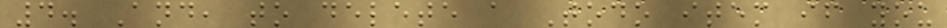4. And, to delete a Todo item if you
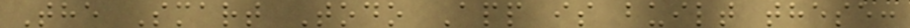The Smart Todo App is built these:
